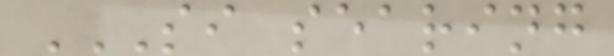SI SEARING
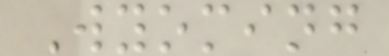Wyoming
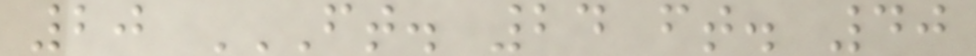20 FT. 24 FT. 40
